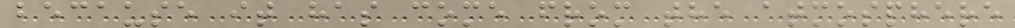because it has come from the atmosphere
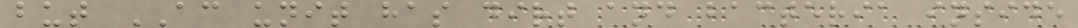but AC unit has dirt and bacteria inside
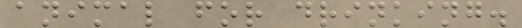animal for drinking.
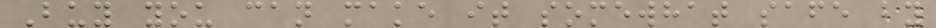Buy you can make it somewhat safe by
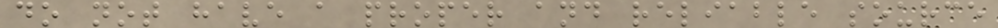do not have a proper and reliable source
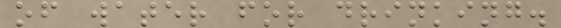of water for drinking.
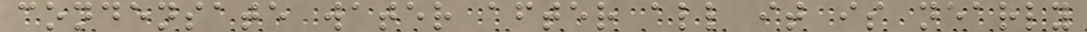condensate water after all it is nearly
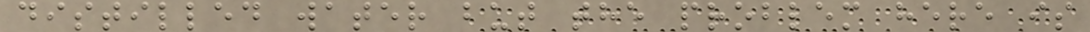distilled water but the problem here is
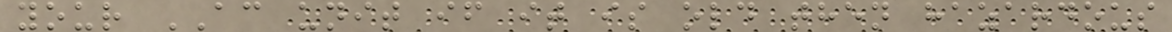your AC unit if it is old then hazardous
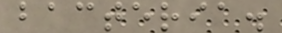bacteria.
